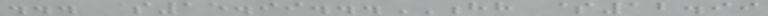... $15.99...HH $12.99
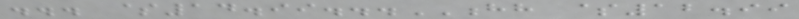... $14.99...HH $12.99
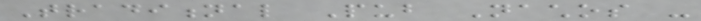Traditional Pub Nachos -
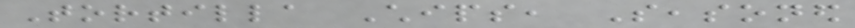Tortilla Chips, Seasoned
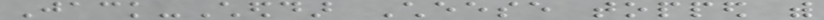Jack-Cheddar Cheese topped with
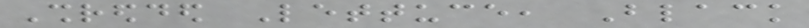Shredded Lettuce, Black
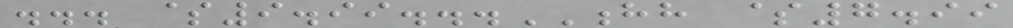... $9.99...HH $7.99
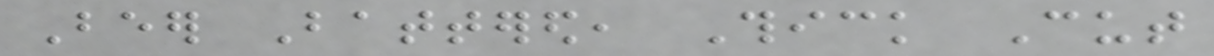Beer Battered, Thick Cut
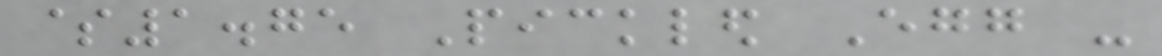$1.75 Pickled Egg -
